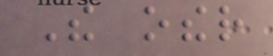The other
